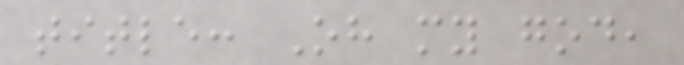title: Oh my god,
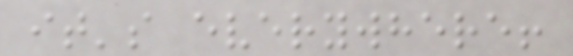it's everywhere!
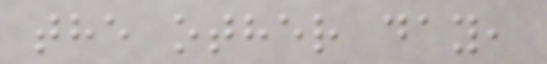the other day,
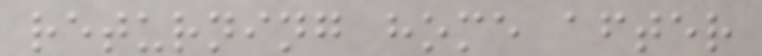returning home after
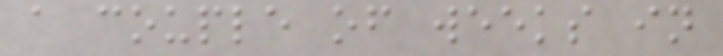a couple of weeks in
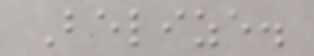Belize.
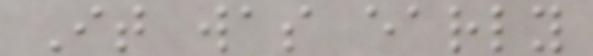It was early
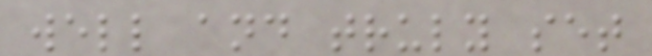well and truly set
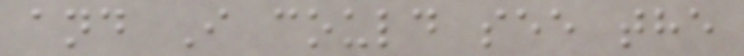and I could see the
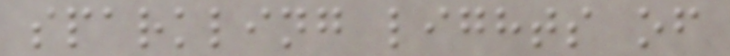sparkling lights of
